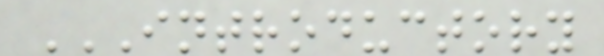INTRODUCTORY
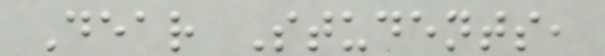Dear Students,
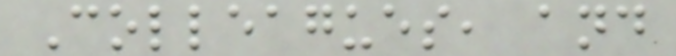Colleagues, and
